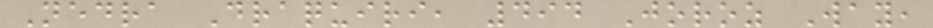Nedra Draquiri, 494 Joroz Way,
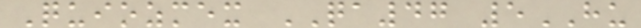Quiozmex QA47 5HU
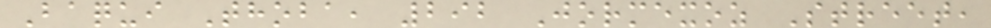Baqui Thoba, 292 Jormexoz Street,
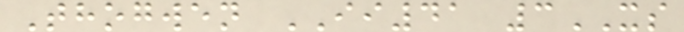Thogwen II41 3XS
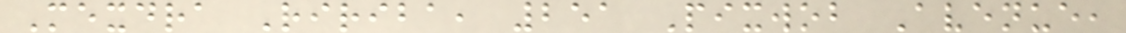Mexdra Ririba, 251 Pixwob Avenue,
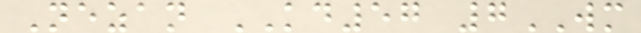Nezan KD57 7WM
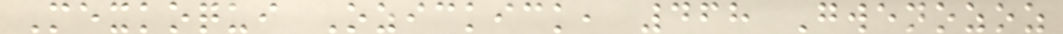Mexkoqui Ozickick, 468 Gwenozoz
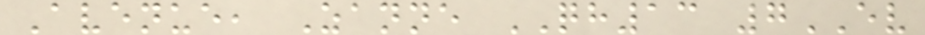Avenue, Zanne QH13 7EV
